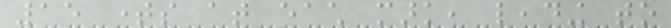15 times at each mark, leading to
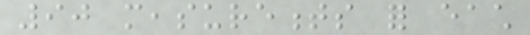90 measurements for each
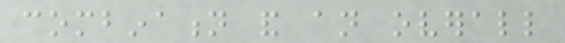combination and an overall
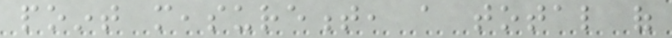point measurement, a total of
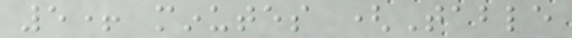5+ minutes (Table
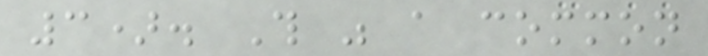3). This was a common
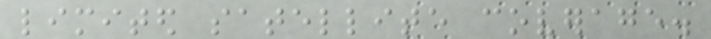limited satellite coverage.
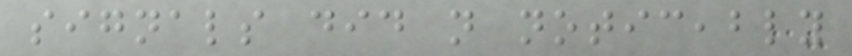signals did not noticeably
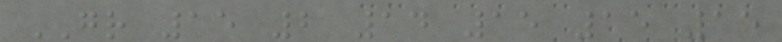GR 15 2 14 15 15 15
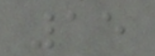15
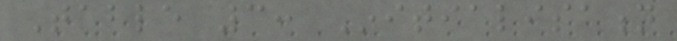Table 3: Initialisation
